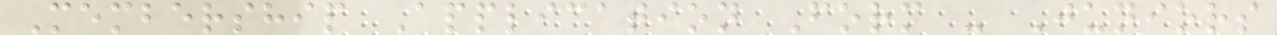Membership Application Form - Juniors
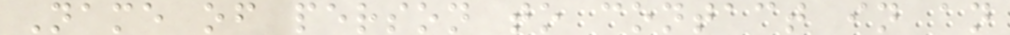Name of person to contact in an
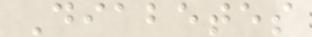Diabetes
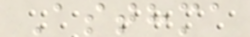Asthma
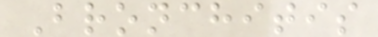Bronchitis
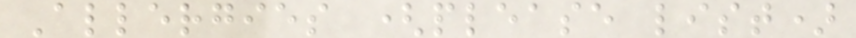Allergies (please list)
